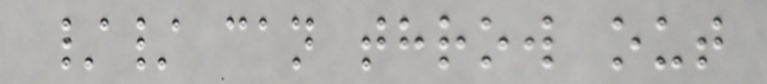// can throw out
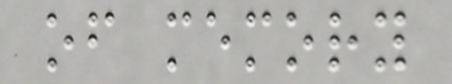of memory
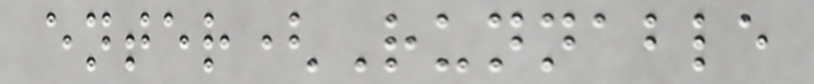enter(Runnable
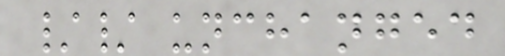// unchanged
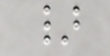}
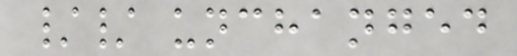// unchanged
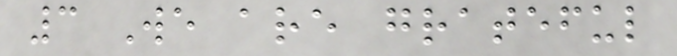3 We are grateful
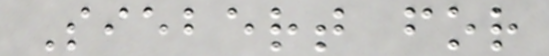Siebert for
